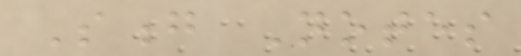Song Notes
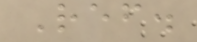Ref.
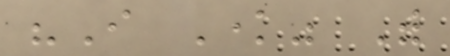"I Know" With
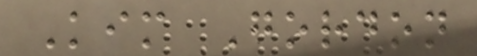Kim Gordon
